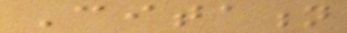Citation
